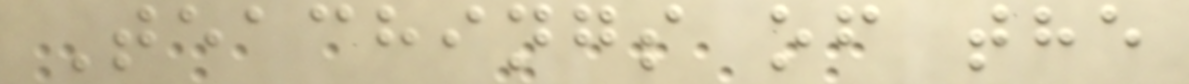Teachings of the
